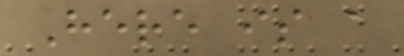Here is a
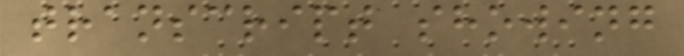transcript showing
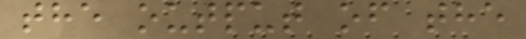the output of the
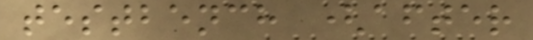testbench (after
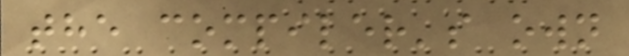the compiler's own
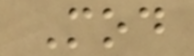Mod
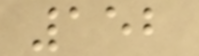152
